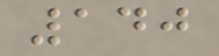140
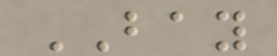BAY
